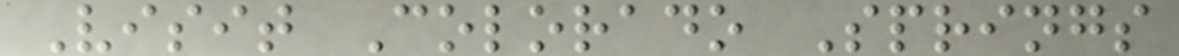Visit Colorado Springs
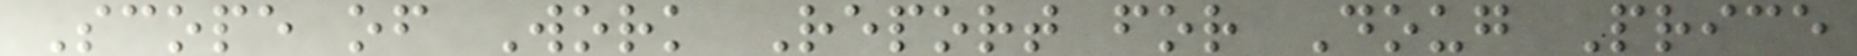Scope of Work Report for Doug Price
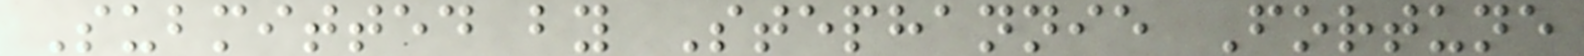Submitted by Stephannie Fortune
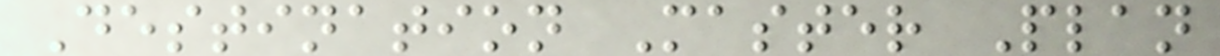Destination Master Plan
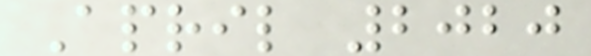April 2020
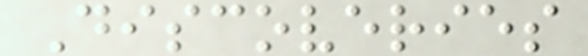Discoveries
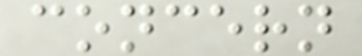concern
